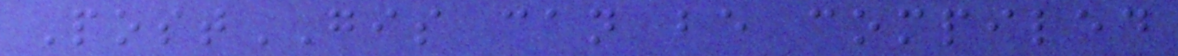PostGIS can be compiled
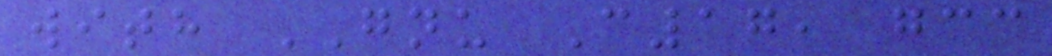with GNU C17, gcc
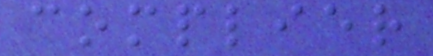complier
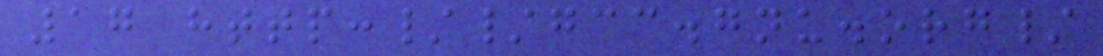17 http://gcc.gnu.org/
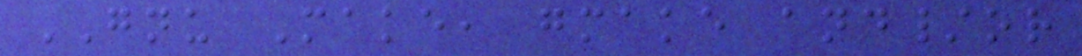GNU Make, gmake and/or
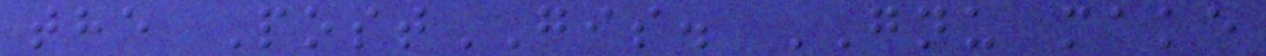the PostGIS. GNU make
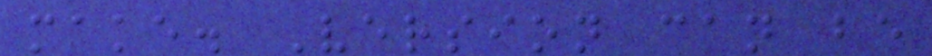make. Version can be
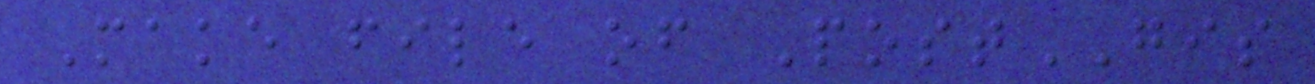Make file of PostGIS
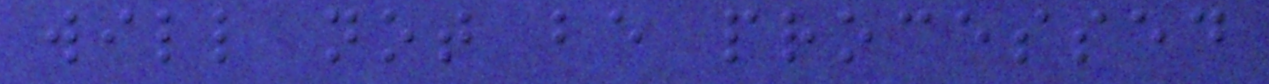will not be processed
